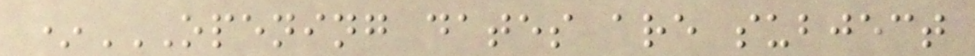*OPENING DATES ARE SUBJECT
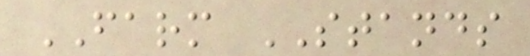FARM STANDS
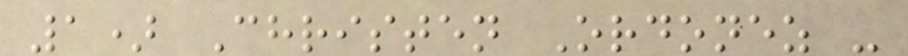1) Christen Ordonez -
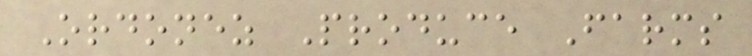Ordonez Produce Farms
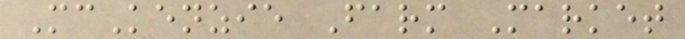McKenzie Farm Market
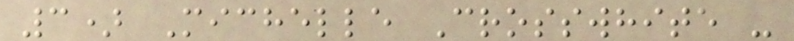3) Michelle Crosswhite -
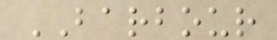BARBOUR
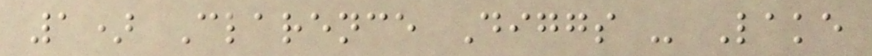1) Clarence Diggs - Lake
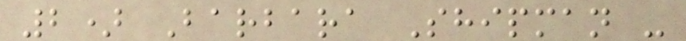2) Barbara Shipman -
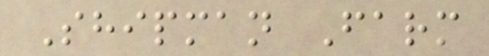Shipman Farm
